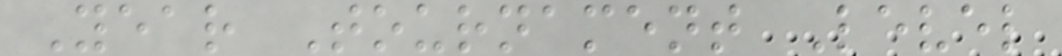Year Tournament Level
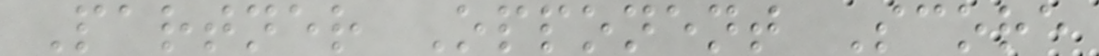Partner Opponent Score
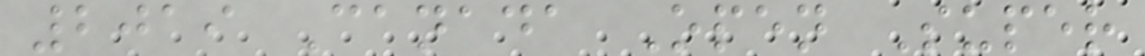2019 Canada Open Super
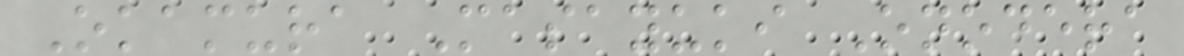Okamura Masayuki Onodera
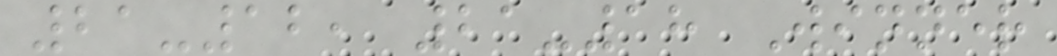21-12, 21-18 Winner
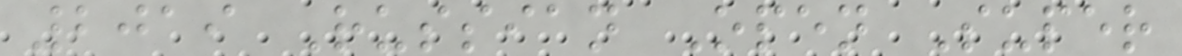2019 Russian Open Super
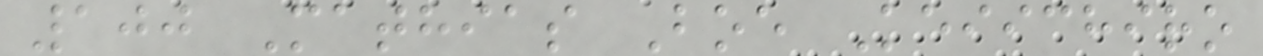100 Mathias Boe Keiichiro
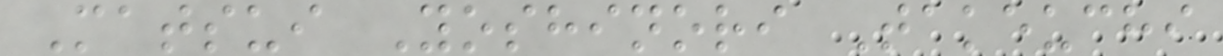Matsui Yoshinori Takeuchi
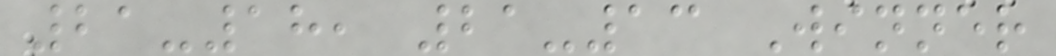21-18, 21-13 Winner
